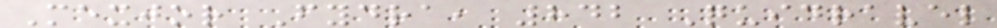Mexjor Fydra, 842 Quidravel
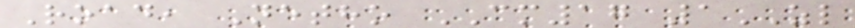Road, Netho CM17 1ZL
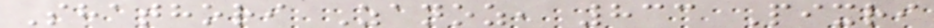Shathori Zanoz, 833 Pixri
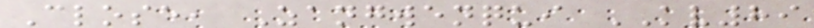Close, Zangwenqui KV89
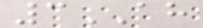3AH
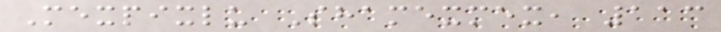Mexpixlu Shamexmex, 113
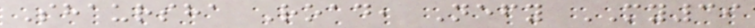Shaursha Road, Nefy MY39
